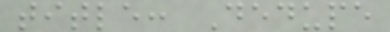title: Dedupe
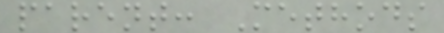parent: Methods
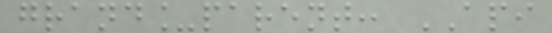grand_parent: API
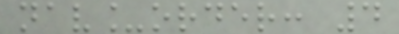nav_order: 4
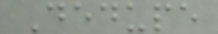Dedupe
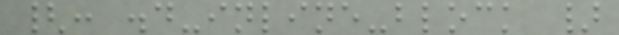{: .d-inline-block }
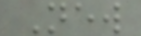New
